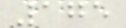175
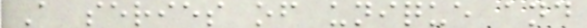A series of unique and
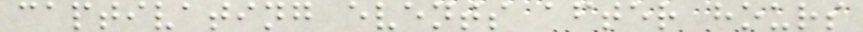captivating events after hours
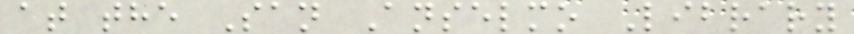at the San Anselmo Library
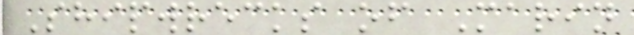Shipwrecks of Marin
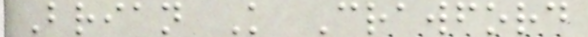Brian K Crawford
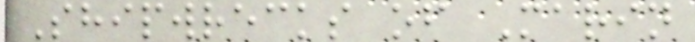Shipwrecks of Marin
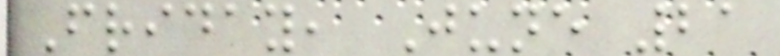Friday, June 21
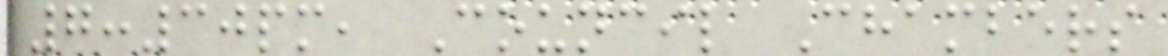7:30pm, Council Chambers
